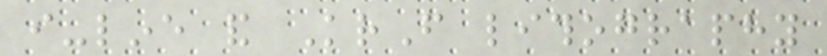i-line and KrF lithography
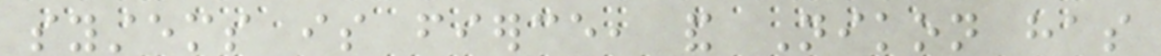systems is fierce, and Nikon has
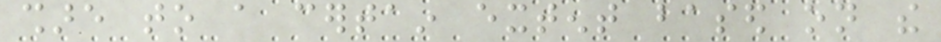share to a certain extent based on the
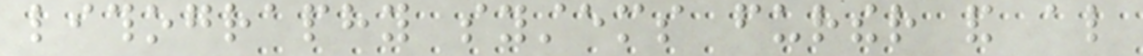lithography systems further and also
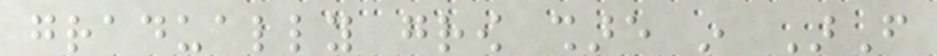gradually grow share in ArF
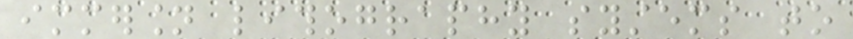immersion lithography systems to
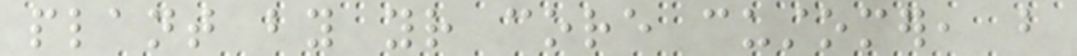plant by your core customer, but
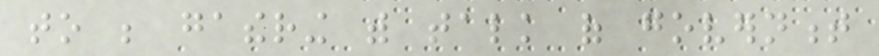to be gathering with talk of government
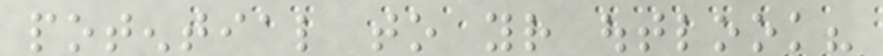potential to your outlook?
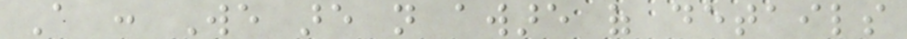A : We are not aware of details
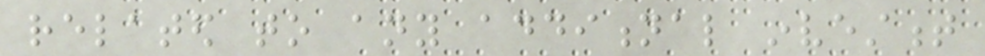related to any additional investment
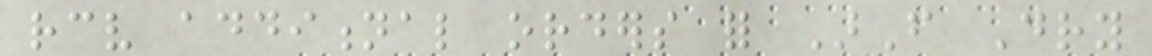receive additional orders for ArF Dry
